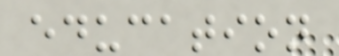education
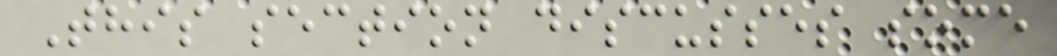This section discusses some
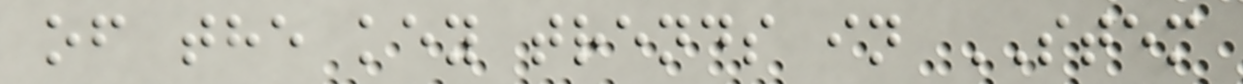of the key trends in STEM
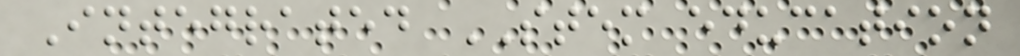Integrated STEM education
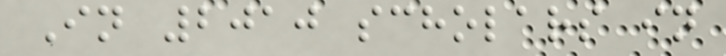In 2010 scholars in
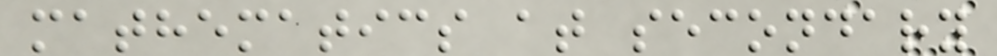mathematics at secondary
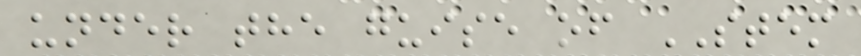under the guise of STEM
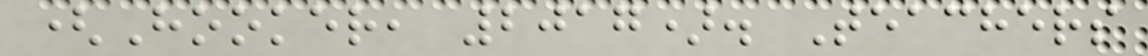(Hooker, 2017). Teachers
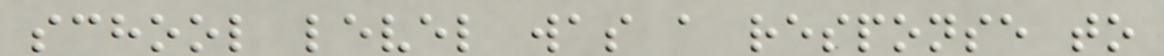school level was a response to
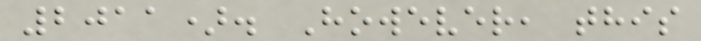2011). However, this
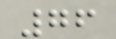76
